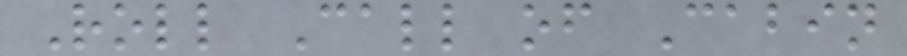Roll Call of Cabin
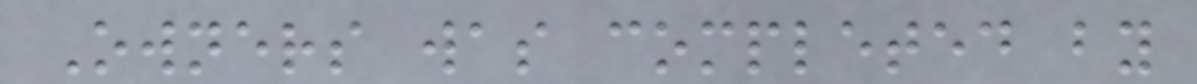Owners was completed by
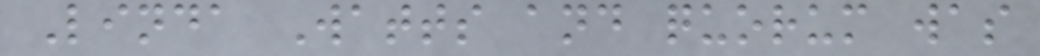Linda Watts and quorum was
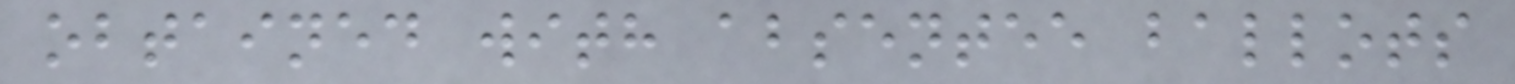obtained with absentee ballots
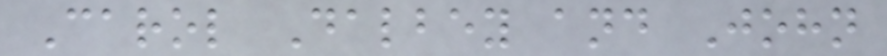Carol Dalbey and John
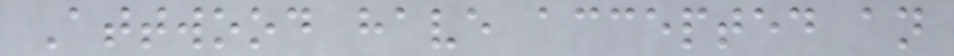Attwood have accepted an
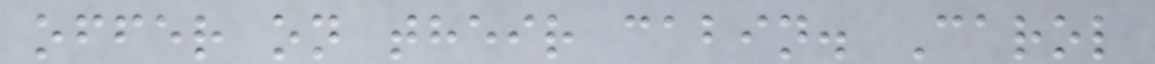offer on their cabin. Carol
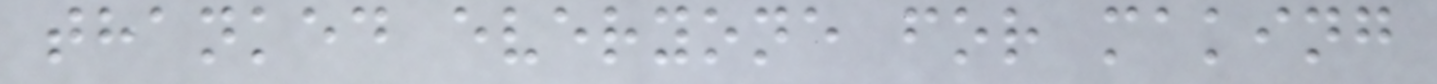thanked everyone for making
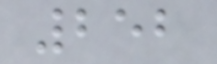252
